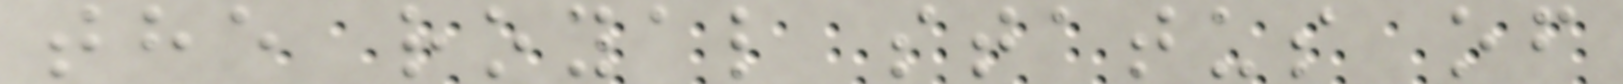the royal status of
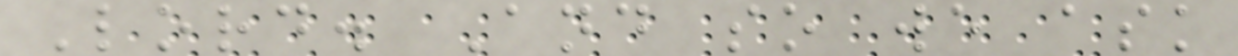Lord. And so we ask
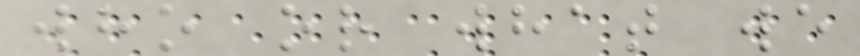who or what we
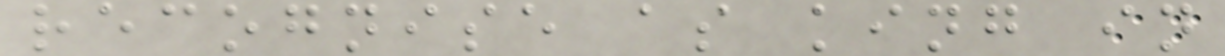recognise as king in
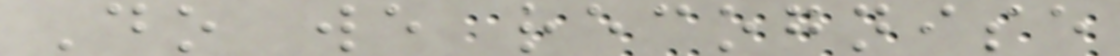Do we recognise
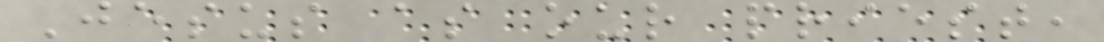Jesus as our priest,
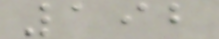192
